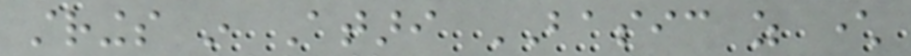strings in Atari BASIC as character
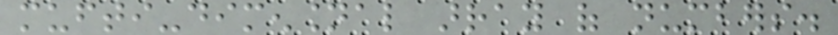mufti-dimensional array of numbers.
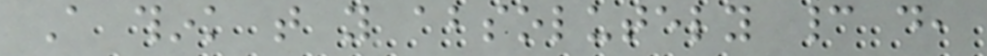A think that you absolutely cannot do,
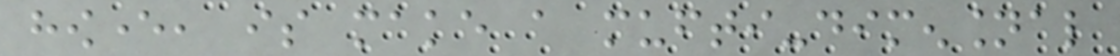however, is make a mufti-dimensional
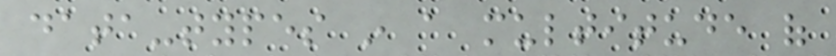data-types in a multitude of
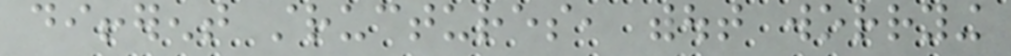different structures, without worrying
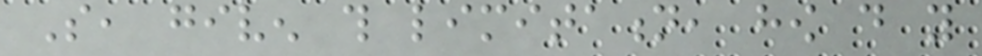So, given this limitation, how do you
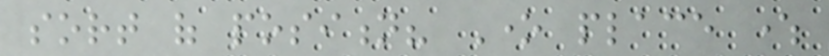sort of position? One place where
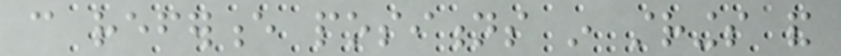can reference positions in strings and
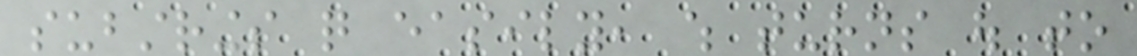substrings quite easily, which turns out to
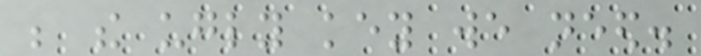be the ugly key we need.
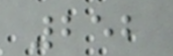252
